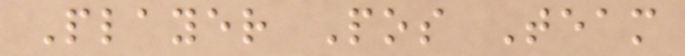Player Pos Team
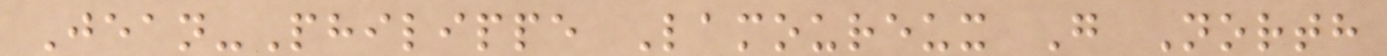Jean-Philippe Lamoureux G North
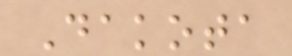Dakota
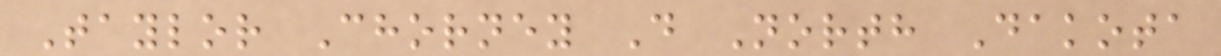Taylor Chorney D North Dakota
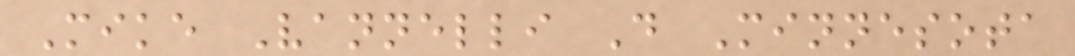Mike Vannelli D Minnesota
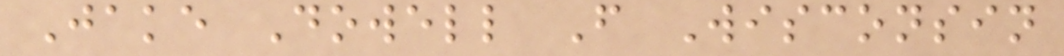Jake Dowell F Wisconsin
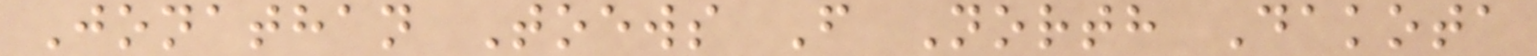Jonathan Toews F North Dakota
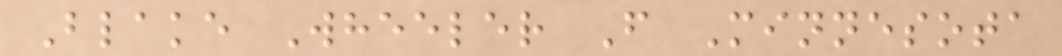Blake Wheeler F Minnesota
